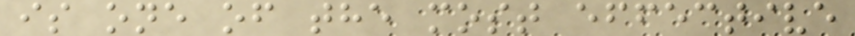is one of the most effective
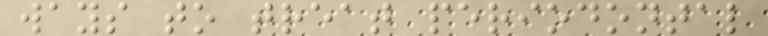ways to treat periodontal
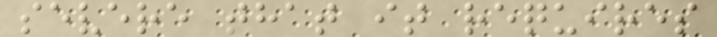severe that it requires
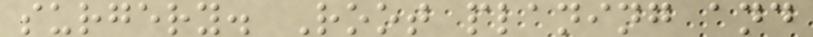surgery. Root planing and
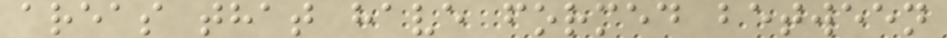areas that have formed between
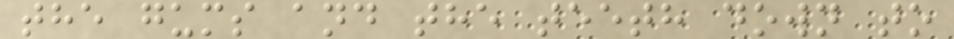the gums and the teeth down to
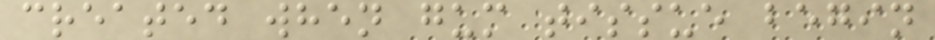created when gum tissue begin
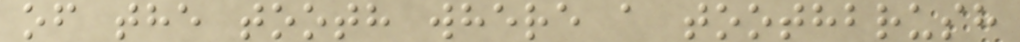of the tooth where a toothbrush
